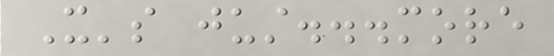It's just...more
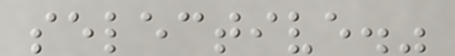selective."
